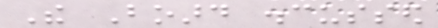The Board discussed
